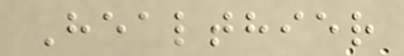Healthier
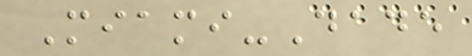Miami-Dade
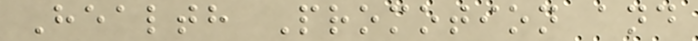Health Promotion and
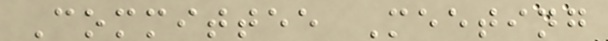Committee Meeting
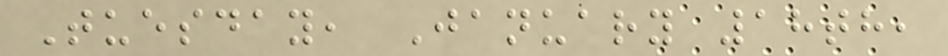Tuesday, January 18th,
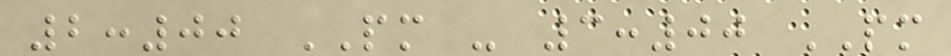2:00 PM - 3:00 PM
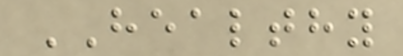HEALTHY
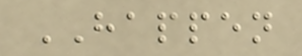HAPPEN
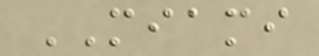MIAMI
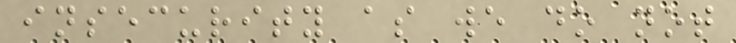insecurity as we do not
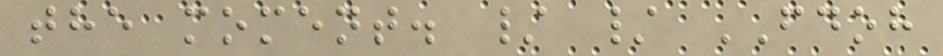the moment. / / FDOH
